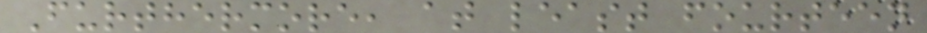Furthermore, at least fourteen
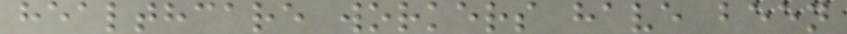healthcare workers have been
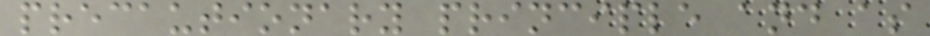precautionary principle and as
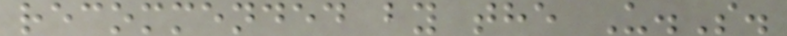recommended by the U.S.
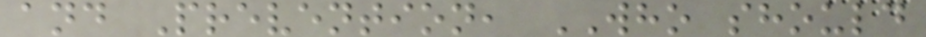and Prevention, WHO should
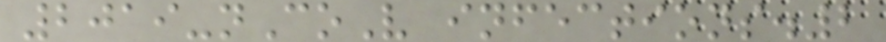2019-nCoV infections.2
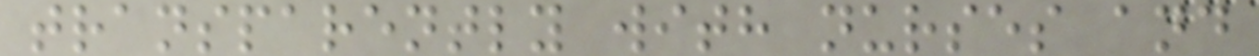transparently with nurses and
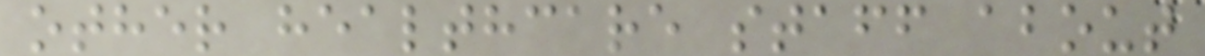other healthcare staff about
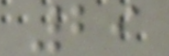29
